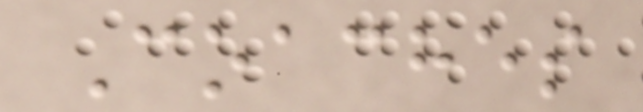Coaches
